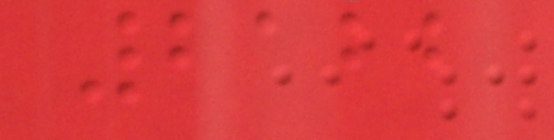2122
